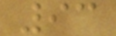93
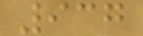937
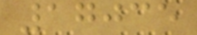17035
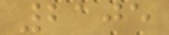2105
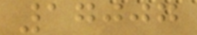17007
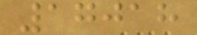17018
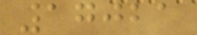17021
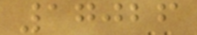17026
